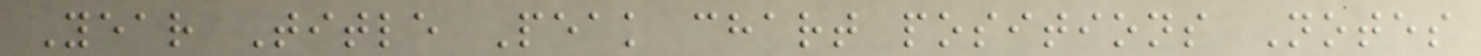Year Title Peak chart positions Notes
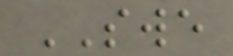SWE
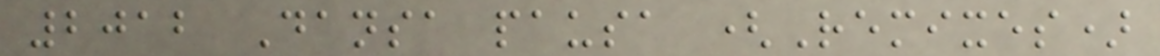2012 Dansa pausa (Remixes)
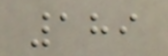189
